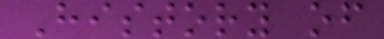History of
